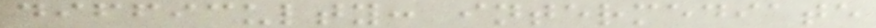difficulty: intermediate
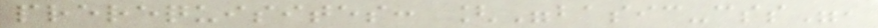prerequisites: ["basic-css",
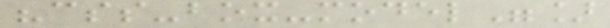"css-box-model"]
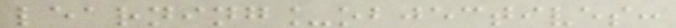learning_objectives:
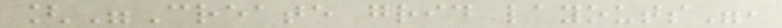["Create grid layouts",
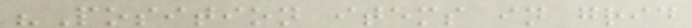"Position items in grid
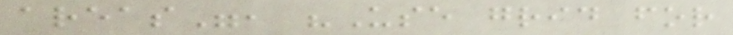areas", "Use grid for
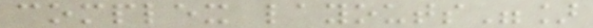complex layouts"]
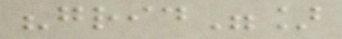"grid"]
